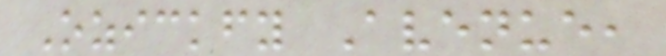Ozickfy Avenue,
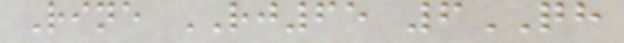Rine RJ65 6QH
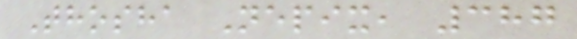Thosha Nepix, 387
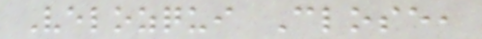Velozqui Close,
